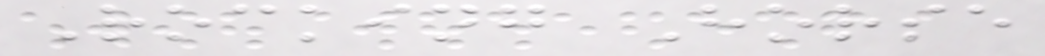Rocking Horse
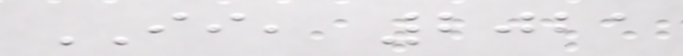II, 2021
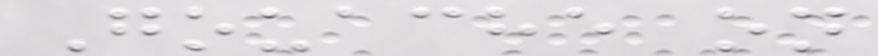Gouache on
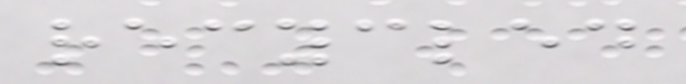recycled
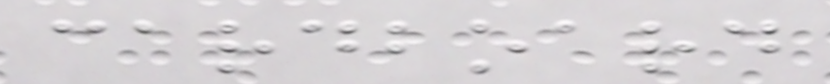cardboard
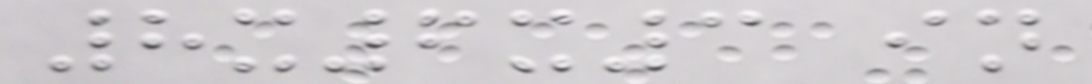8x6x3 in
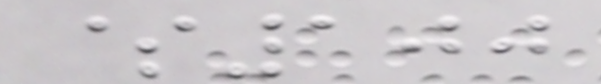$100
